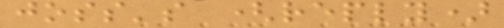joss's (reply)
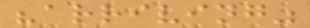"arriving"
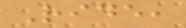Ride,
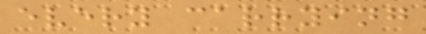every carrying
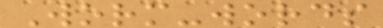Worm-words
